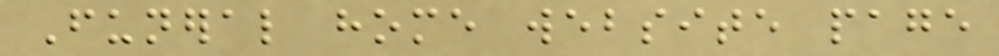Funeral home website page
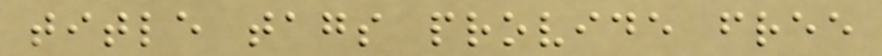title tags provide free
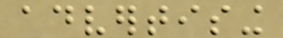advertising
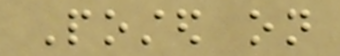Posted on
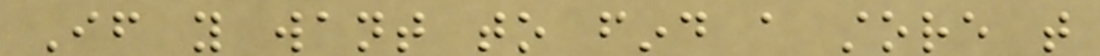If you want to find a store that
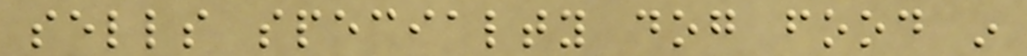sells specialty dog food in
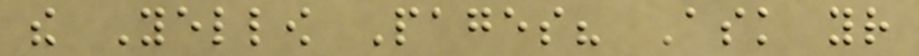the Yellow Pages? Ask your
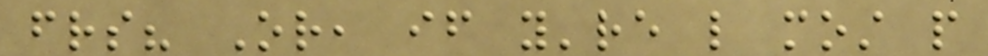friends? Or, if you're like most people
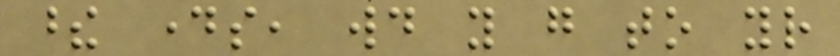these days, would you go to your
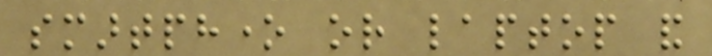smartphone or laptop and
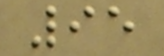95
